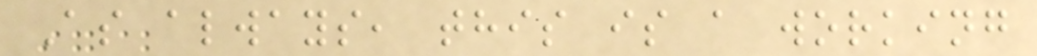As always, this is a working
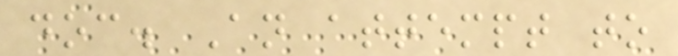doc. An attempt to
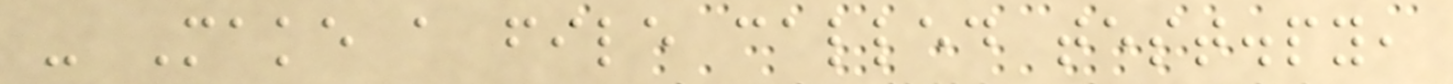- Make a file called test.py,
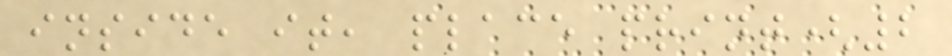inside it, place print(2
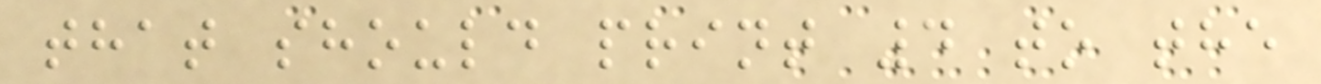that should print 4 to the
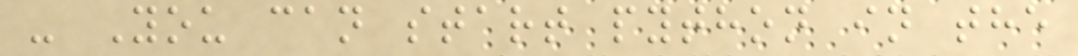- You can start python in the
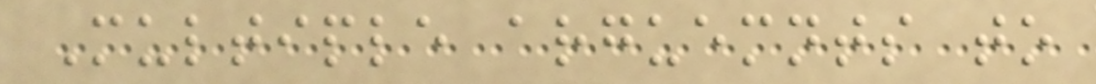Multiple arguemnts to
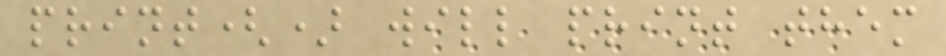print() will print them
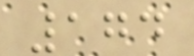174
